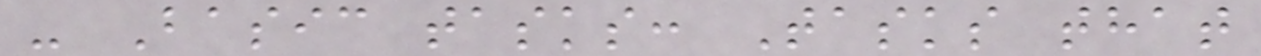- Basic tasks: Tasks that
